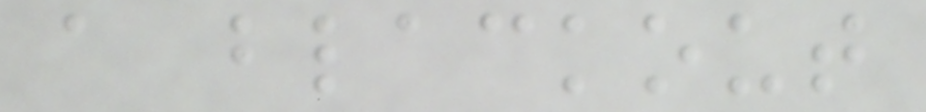a blackout
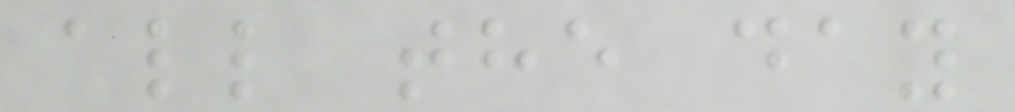all the day
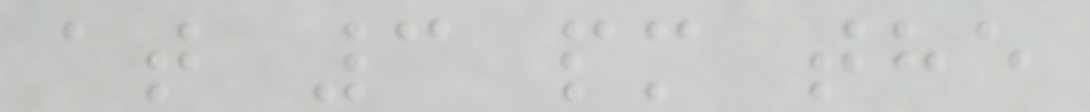at 3 pm the
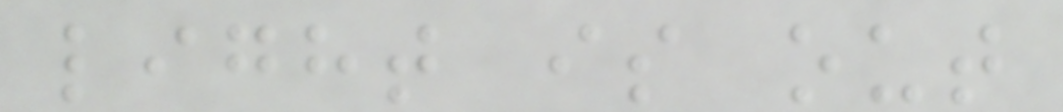light is out
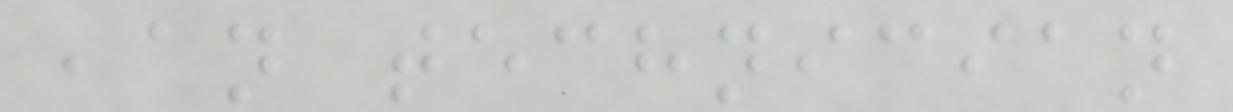,an technician
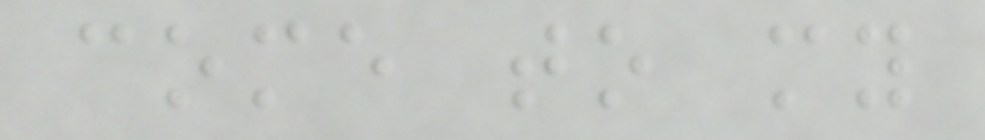come to my
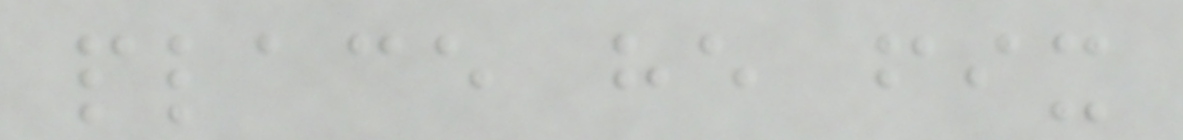place he fix
